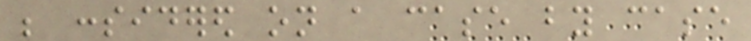be considered on a case by case
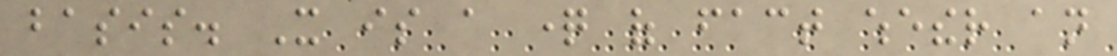basis. It is a question of fact whether an
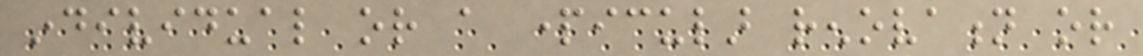individual or a particular renovation or
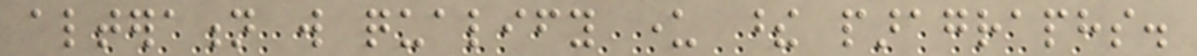alteration will qualify under these paragraphs.
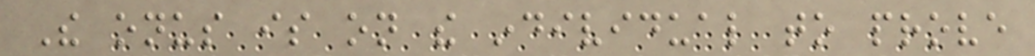The onus is on the individual to prove
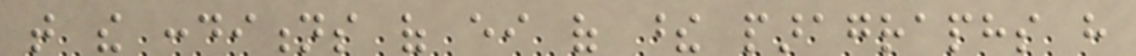that the conditions of either of these paragraphs have
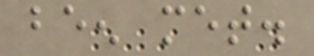been met.
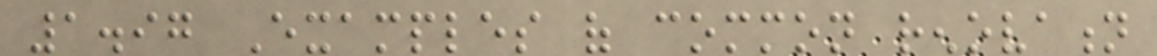1.97 Examples of common renovation
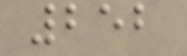252
